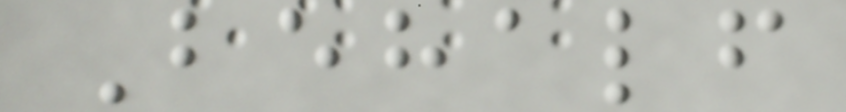Behalf
